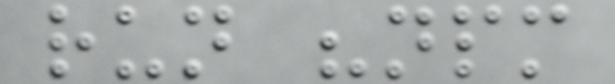run "npm
